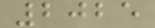2025
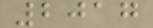2017
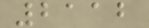2112
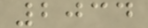2034
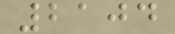2104
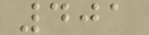401
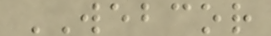WEBCOR
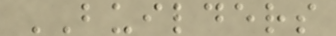BUILDERS
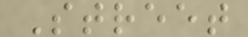Street
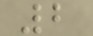2
